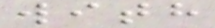with
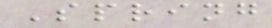Spring
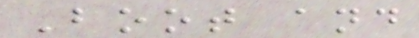Boot and
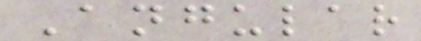Angular
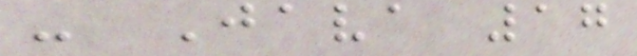- Java 17
